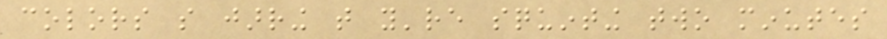colors so jarring that you're squinting two minutes
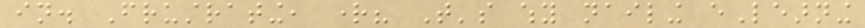in. Frustrating, right? That's why nailing eLearning
